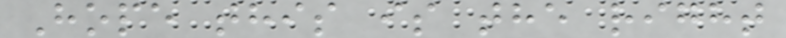Hope this is the right
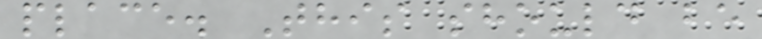place. This should be
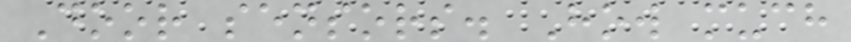Door sensors. How much
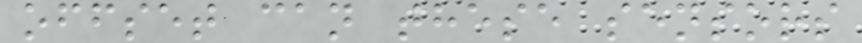offset can these sensors
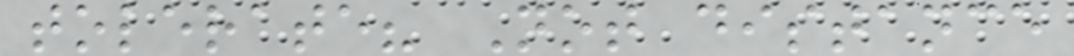tolerate? Not distance
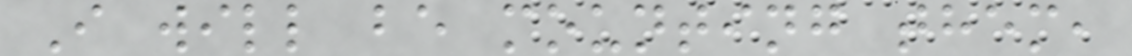I will be mounting them,
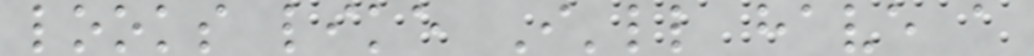looks like I'll have a
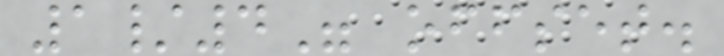1/4" offset.
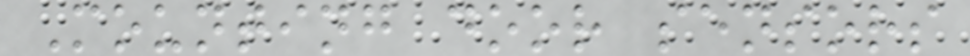Mounting door sensors
